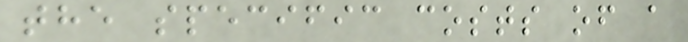the specific costs of a
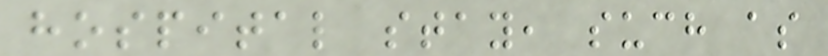hospital stay, such as
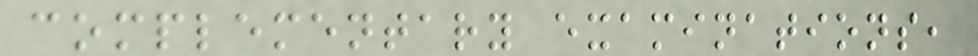complementary examinations,
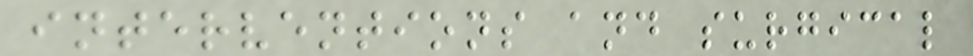interventions and surgical
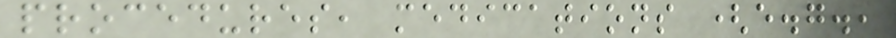procedures, medications (e.g.,
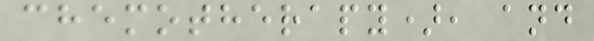chemotherapy), and
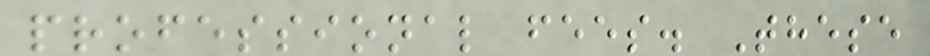professional fees. These
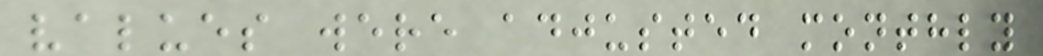values were adjusted monthly
